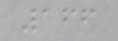166
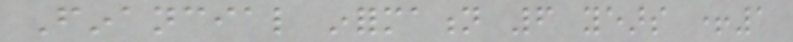Financial information 6 years +1
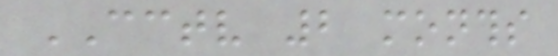CCTV 2 months
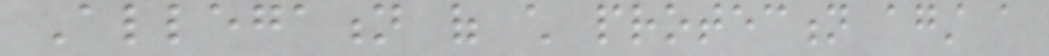Allegation of child protection against a
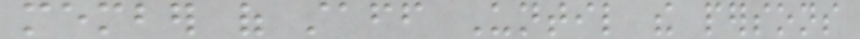member of staff Until the persons
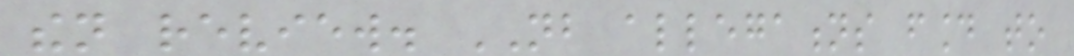then review. NB allegations found to
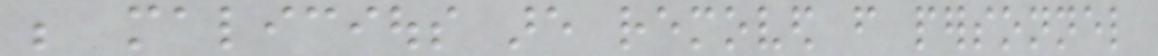be malicious are removed from personnel
